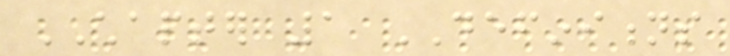CHAPTER 1 DEFINITIONS
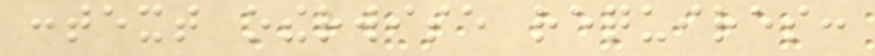context otherwise requires:
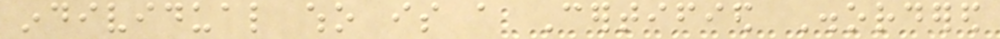individual who is a Certified Disordered
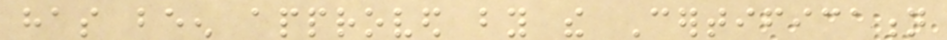has been approved by the Certification
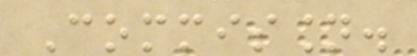Commission.
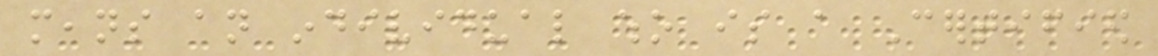means an individual who is a Certified
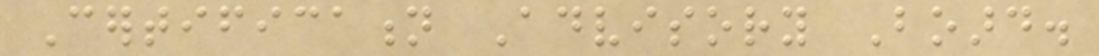Certification Advisory Board.
